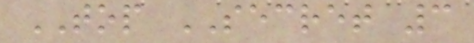TOP SECRET 3
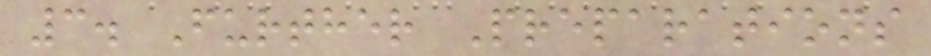3. Further Preparations
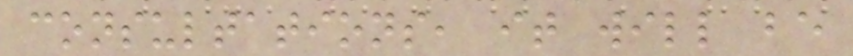consultations, it will be
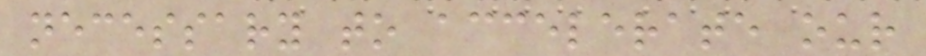necessary to accelerate our
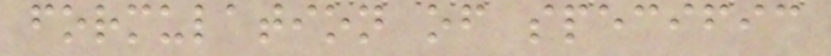formulation of specific
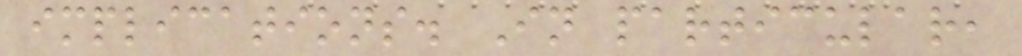implications. In particular,
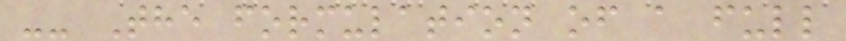-- The formulation of a full
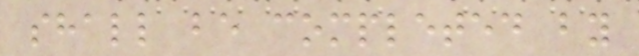shall be completed by
